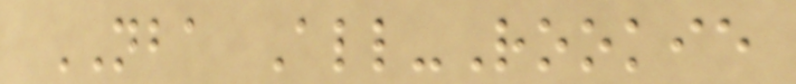NBA All-Rookie
